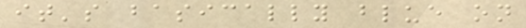it's basically blue on
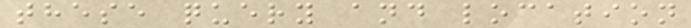these query and location
